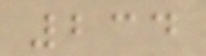234
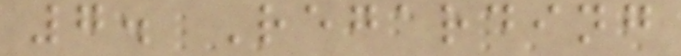7. Regarding
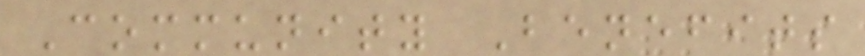Community Benefits
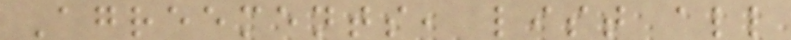Agreements, list all
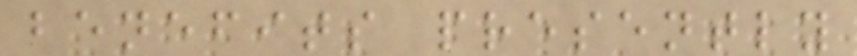benefits presently
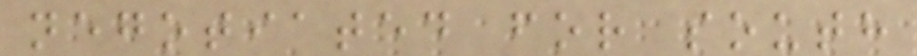negotiated for south
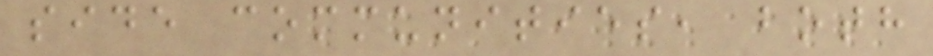side communities, both
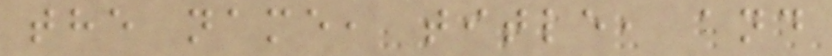the name, title, and
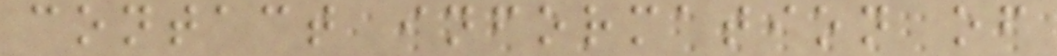contact information of
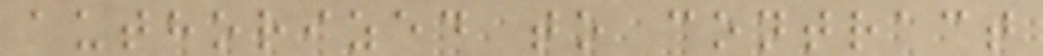authorized to contract
